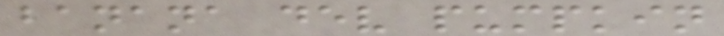banana dev pumpkin
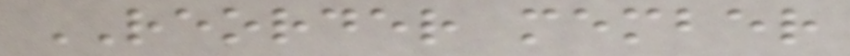REORDER member
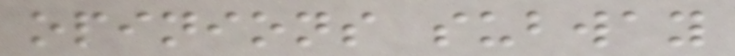opinions subway
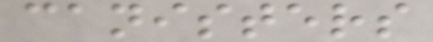canisters
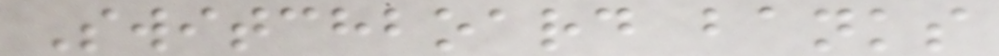Switchboard banks
